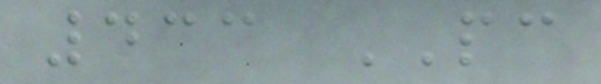433 PC
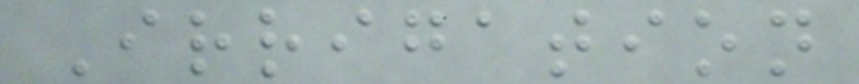Irrigation
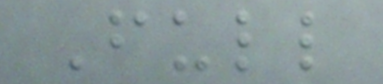Full
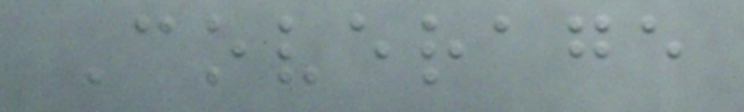Coverage
